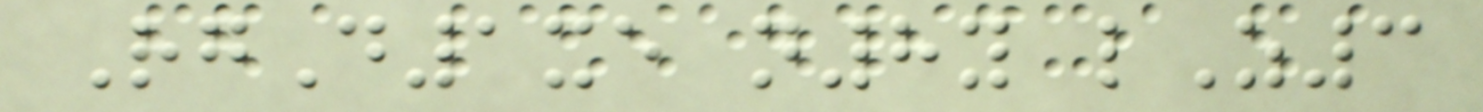RgD1xe n8y lZ3
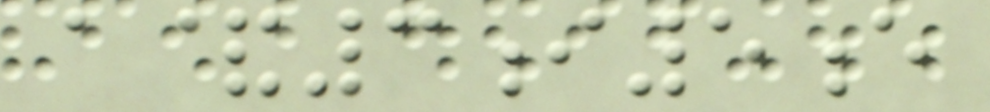a&3i5e
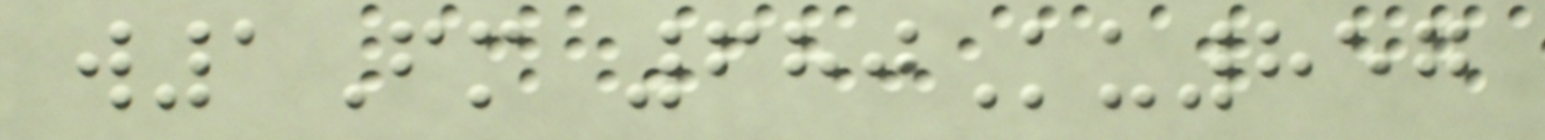w1Fm 680Ku857
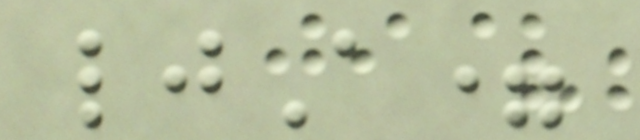ljA=
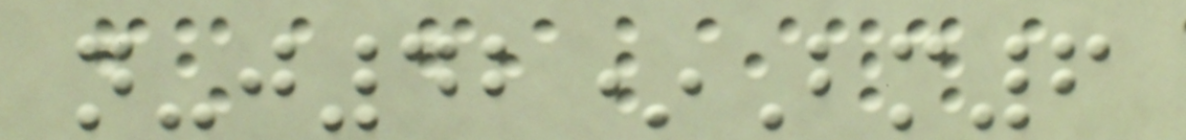n-j42*Bm6
